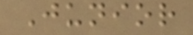Junior
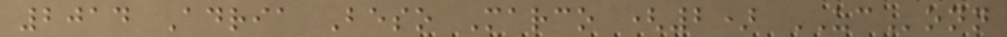2014 Adria Beso Marco (2) UConn
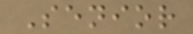Senior
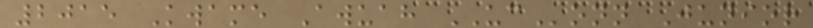2015 Kwame Awuah UConn Junior
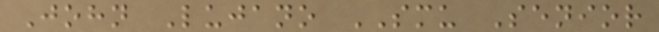John Lujano SMU Senior
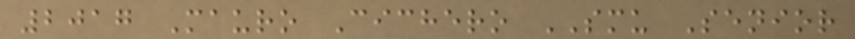2017 Mauro Cichero SMU Senior
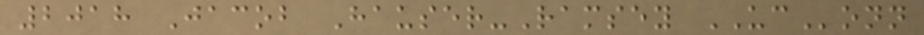2018 Jacob Hauser-Ramsey UConn
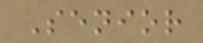Senior
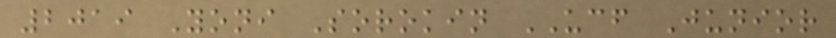2019 Yoni Sorokin UCF Junior
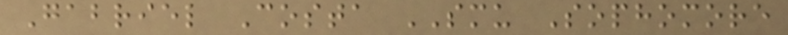Gabriel Costa SMU Sophomore
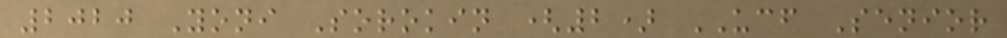2020 Yoni Sorokin (2) UCF Senior
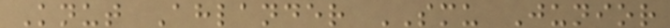Knut Ahlander SMU Junior
